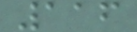116
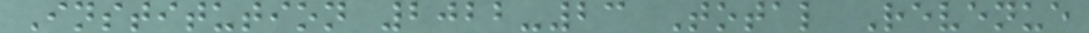Institution 2022-23 Total Revenue
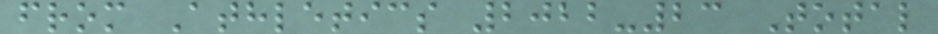from Athletics 2022-23 Total
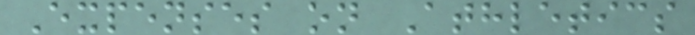Expenses on Athletics
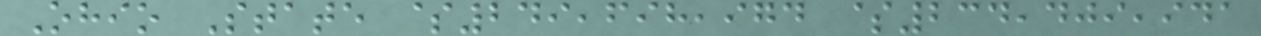Ohio State $249,698,974 $234,409,941
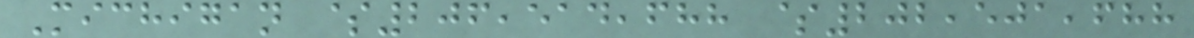Michigan $206,514,688 $202,501,688
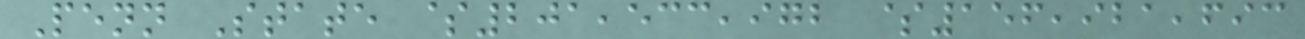Penn State $201,533,972 $156,921,693
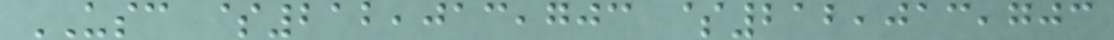USC $212,013,703 $212,013,703
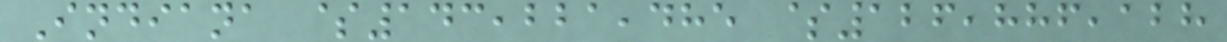Indiana $143,221,485 $126,886,128
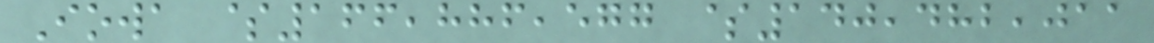Iowa $166,886,577 $140,482,011
